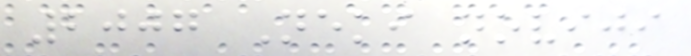2007 Neki noviji
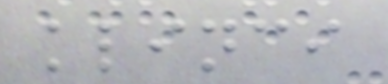klinci
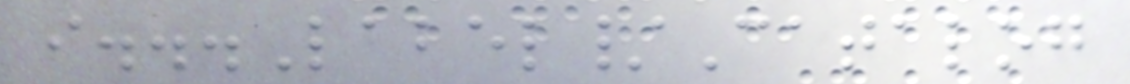i...Label/Catalog
